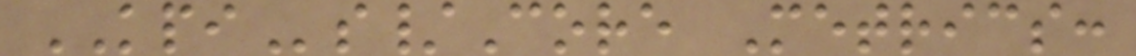KPIs/Core Metrics:
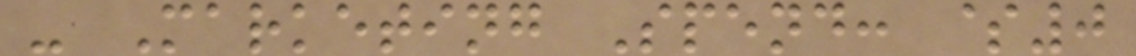- Marketing Spend: $0
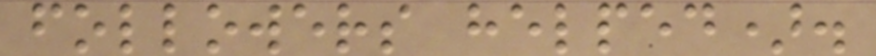followers helped).
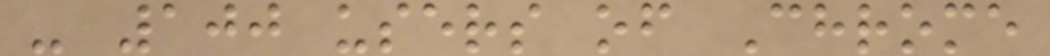- 100 users of Chrome
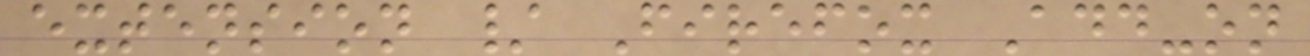extension / Firefox Add-on
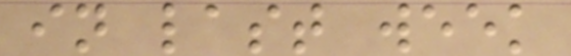in last week
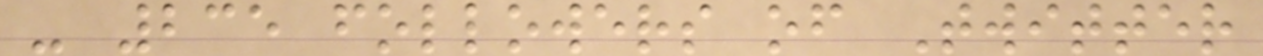- 235 followers of Twitter
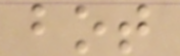bot
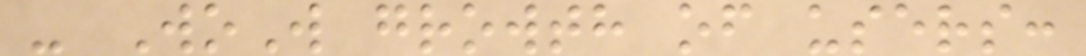- WoW growth of users:
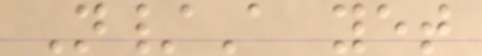N/A yet
